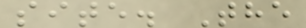site. The
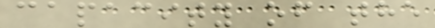capacity of the
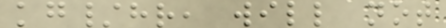kg/hr, will not
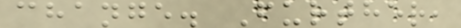change. Further,
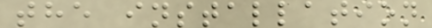the installation
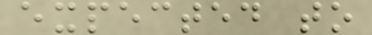expected to
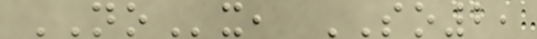NOx, SO2,
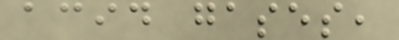acid gases,
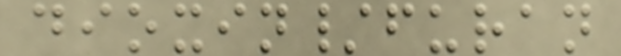dioxin/furan
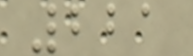221
